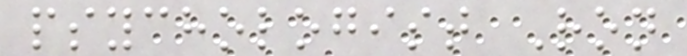psychologist Ron
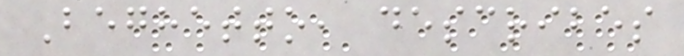Beghetto, describes
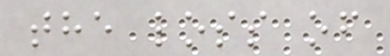the loss of
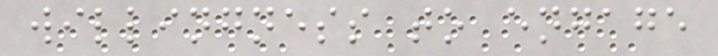willingness to engage
